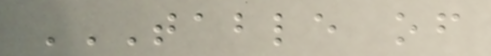TABLE OF
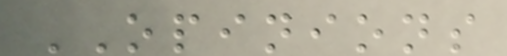OPINIONS
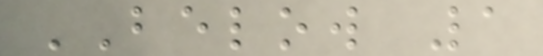BELOW 1
